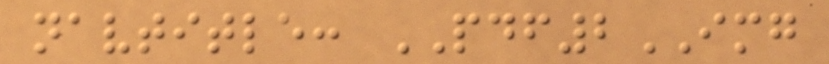navtitle: PDF2IMG
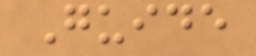Guide
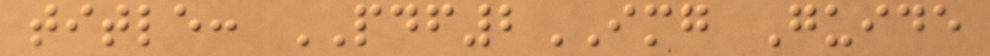title: PDF2IMG Guide
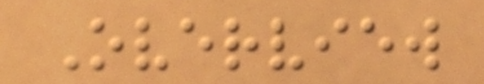Overview
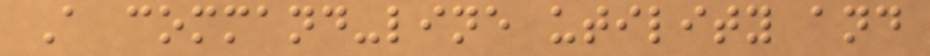A command-line utility and
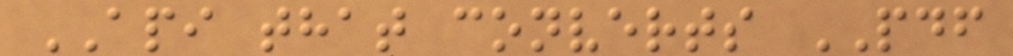API that converts PDF
